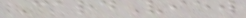CardView
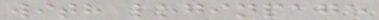with loginpage
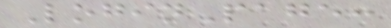LoginPage:
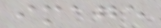image
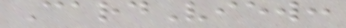CardView:
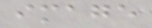image
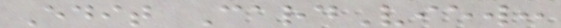Edit CardView:
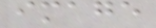image
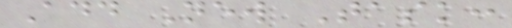Add New Task:
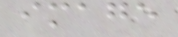image
